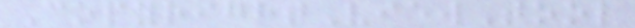CopyrightViewTool
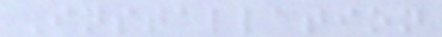Installation
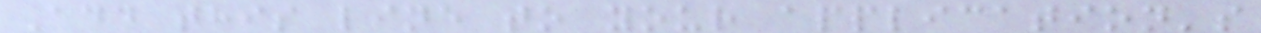Add this line to your application's
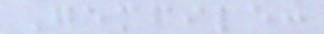Gemfile:
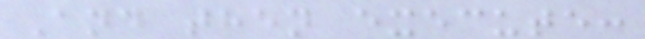And then execute:
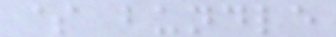$ bundle
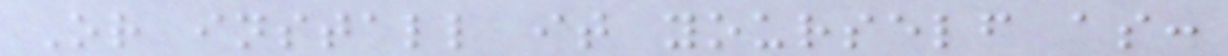Or install it yourself as:
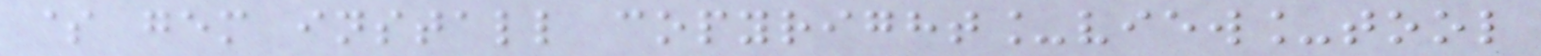$ gem install copyright_view_tool
